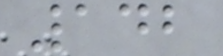142
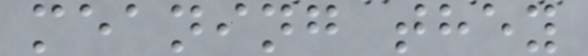meaning they
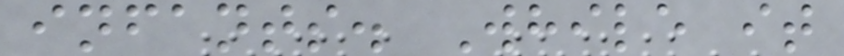infants. While it
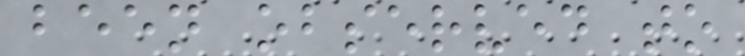been observed to
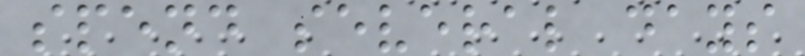spend several days
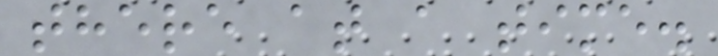there at a time.
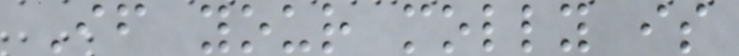If your molly is
